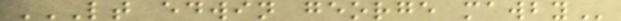LT EDWIN GEORGE MAWBY
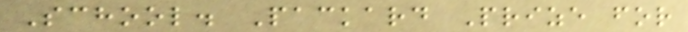School. Packard Prize for
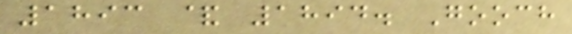1893 & 1894. Gooch
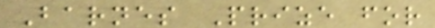Barnes Prize for
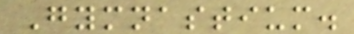Gymnastium.
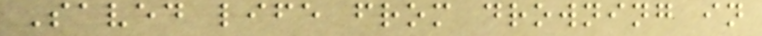Saved life from drowning in
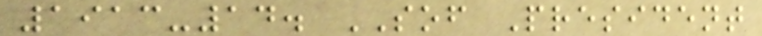1913-14. SOF President
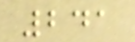241
